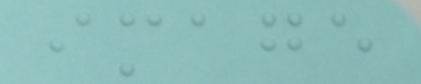image
